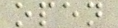open
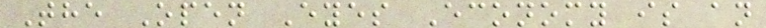The Open Eyes Economy is an
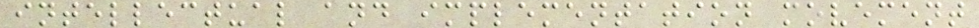intellectual and implementation movement
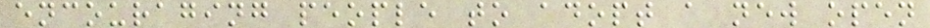encouraging people to adopt a new open
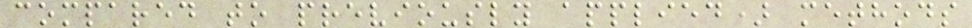compared to previously applied) methods
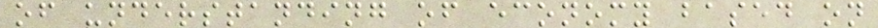of understanding of economy based on
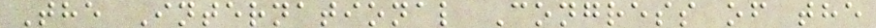The International Congress of the
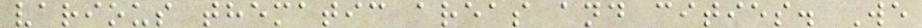various thematic areas and cities. We
